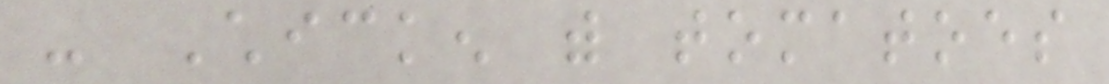- Chicken with tomatoes
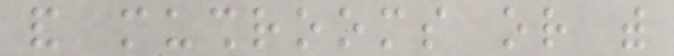and mushrooms or with
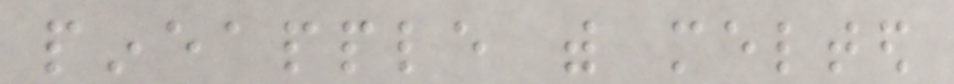pineapple with melted
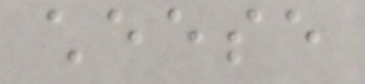cheese
